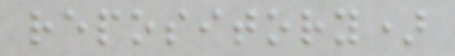repository)
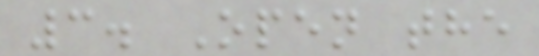3. Open the
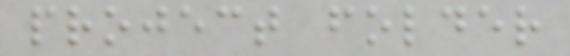project folder
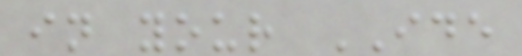in your IDE
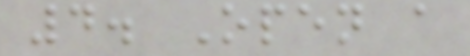4. Open a
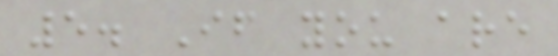5. If you are
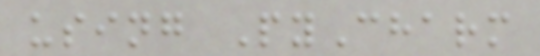using PyCharm
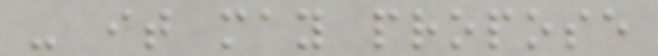- it may propose
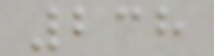238
